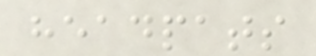headpats
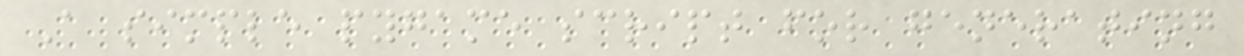A simple pygame script for generating
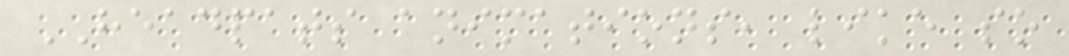HEADPATS animations, like so
